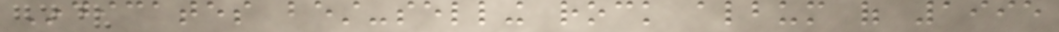Indicates best-selling rock album of 1995
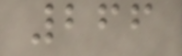266
